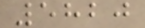5820
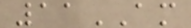11AM
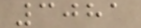3081
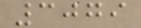3079
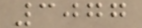3077
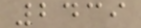2439
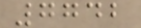7742
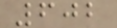602
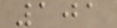101
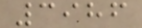3986
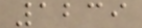1239
